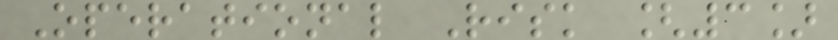Operational Risk [3]
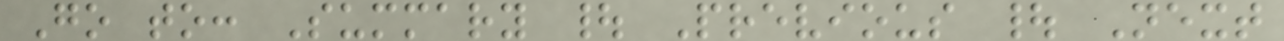Go to: Summary | Previous | Next
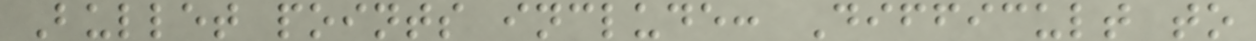Bullet points include: Difficult to
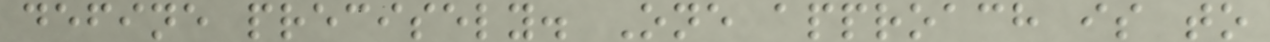define precisely. One approach is to
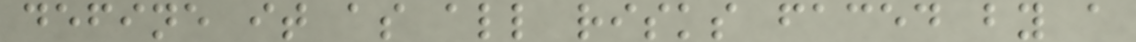define it as all risks faced by a
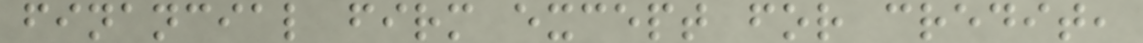financial firm except for credit,
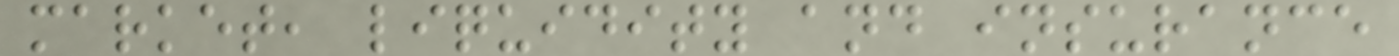market, liquidity and insurance
